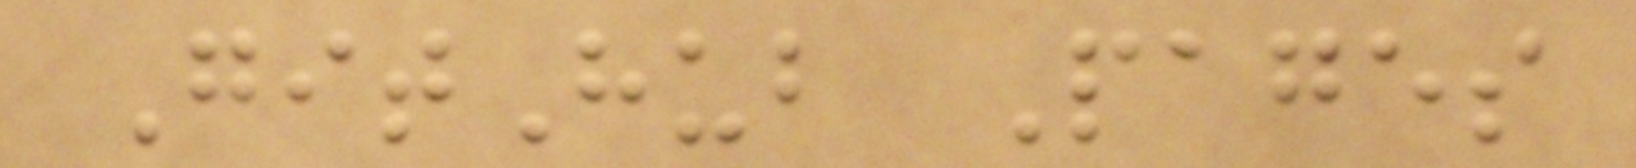GitHub Pages
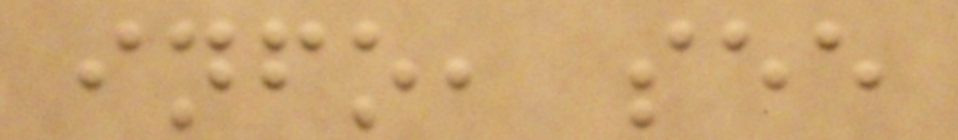info, see
